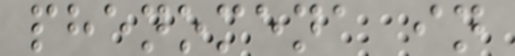phenomena in
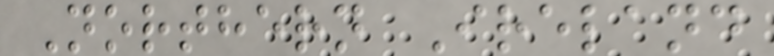Northern Ireland
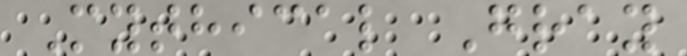Mythical Gray
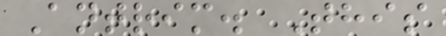Antrim. This
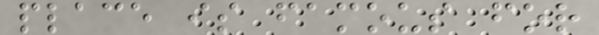place is famous for
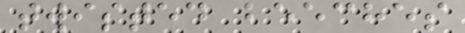twisted beeches
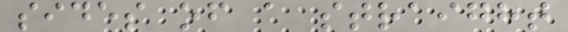sides of a straight
